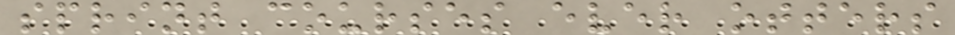sprint courses ever otters
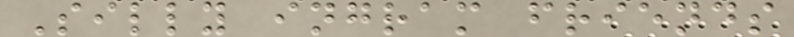Silly ingram friends
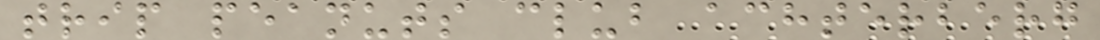trip peanuts club achterberg
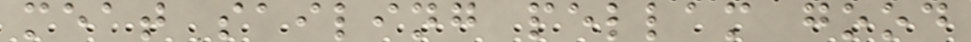meat sailing pellam good
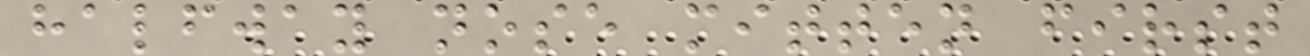halfway nose mitten first
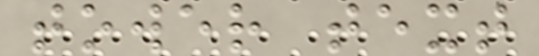tower text
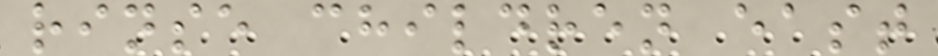rinse children east
